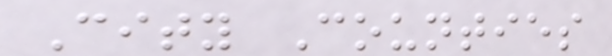City Counties
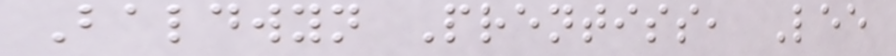Baldwyn Prentiss, Lee
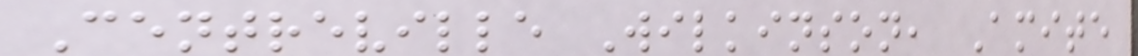Centreville Wilkinson, Amite
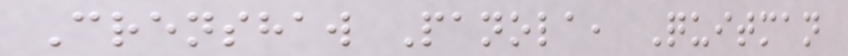Crenshaw Panola, Quitman
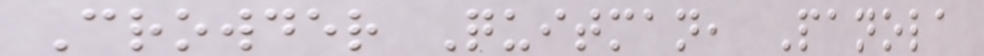Crowder Quitman, Panola
